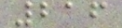216
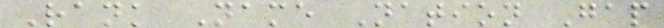Rank Name Nation Gap
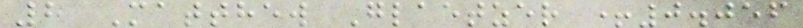8 Matthew Glaetzer +0.056
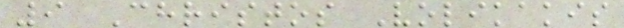9 Christos Volikakis
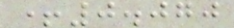+0.070
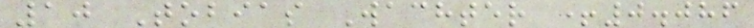10 Tobias Wachter +0.086
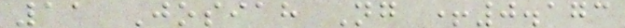11 Josiah Ng +0.173
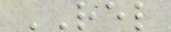REL
